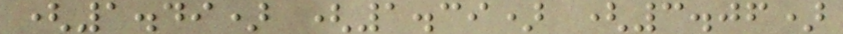(1.49) (1.39) (3.06)
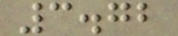3.72
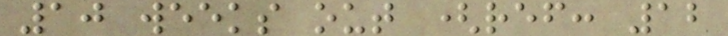10 weeks out (ref: 12
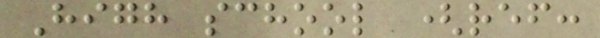High school (ref:
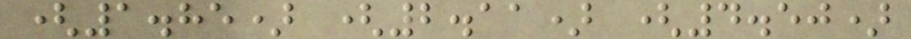(1.85) (2.11) (4.50)
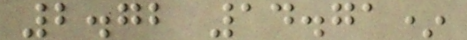2.72 14.71*
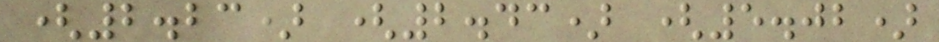(2.23) (2.43) (5.02)
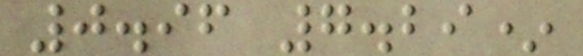0.96 7.29*
